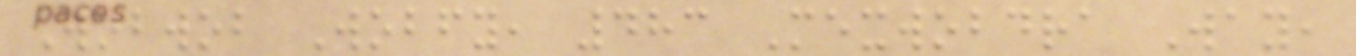Wobwob Wobfy, 483 Mexwobdra Way,
